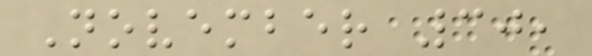November 30,
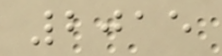2015
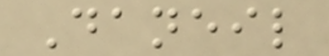Daneil
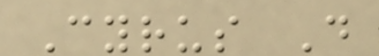Cyrus D
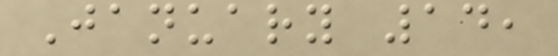January 14,
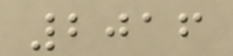2016
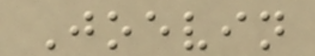Joevin
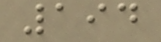194
